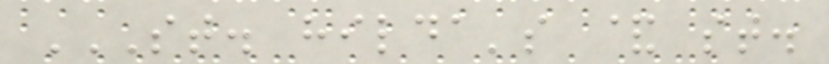ST. HILDA'S & ST.
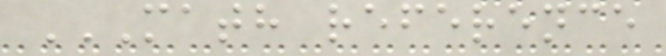MATH REFERENCE
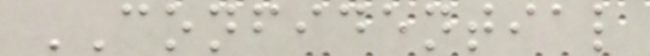CONFIDENTIAL
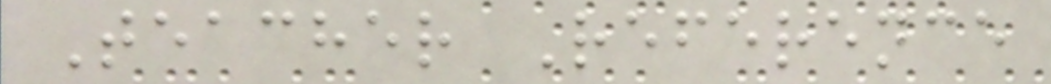Teacher Reference
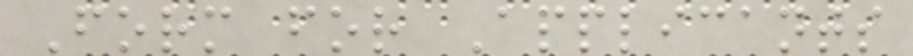Form for Applicants
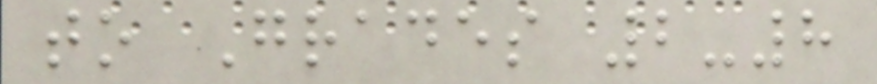to Grades 2-8
